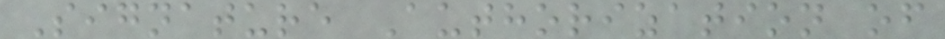Signature Authorization of
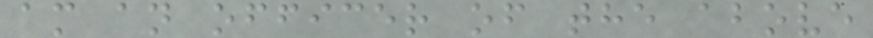am an officer of the above
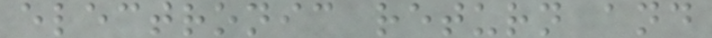electronic return and
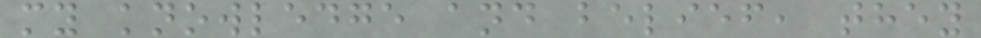my knowledge and belief, they
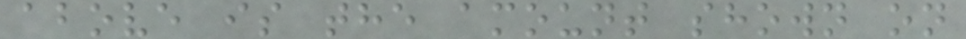above is the amount shown on
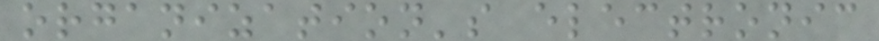organization's electronic
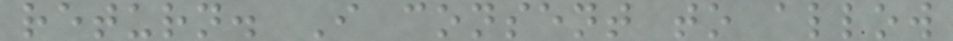return. I consent to allow
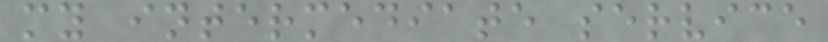my intermediate service
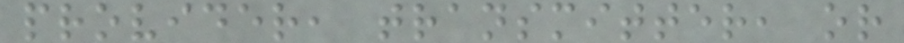provider, transmitter, or
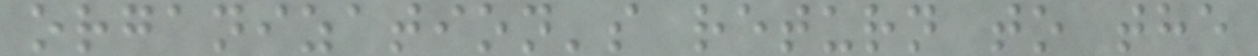organization's return to the
